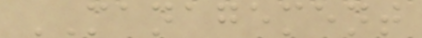MANAGEMENT
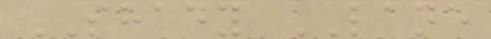SHADY LANE
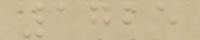1725
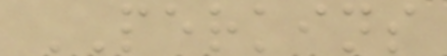PERKINS
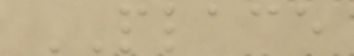PLACE
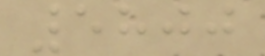5800
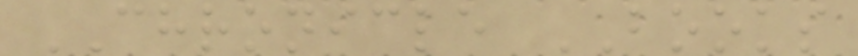CHRONICLE BOOKS
